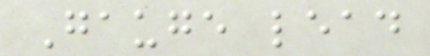Gauge lead
